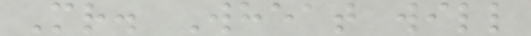Mr. Wheat will
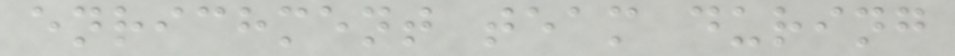enrichment team during
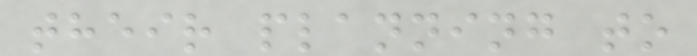their planning to
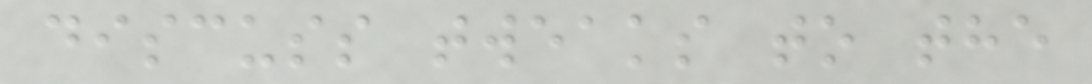discuss tweaks to the
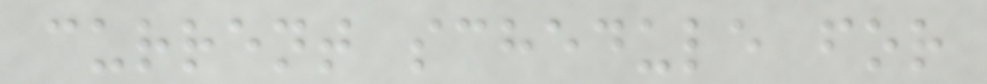current schedule for
